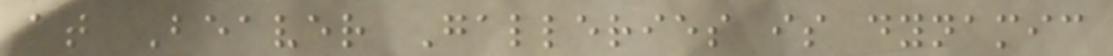at Beaver Galleries is dynamic
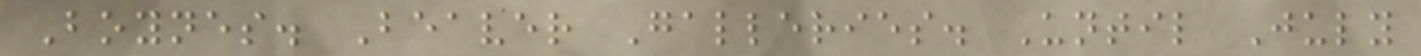Boynes. Beaver Galleries. Until July
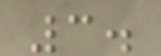3.
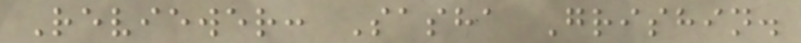Reviewer: Sasha Grishin.
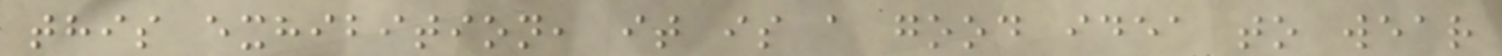this exhibition, it is a good idea to wear
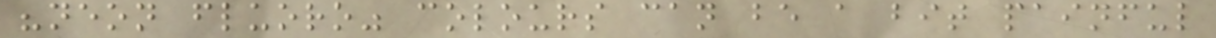"neon fluoro" colours can be a bit painful
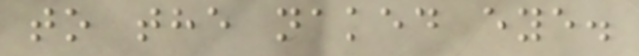to the naked eye.
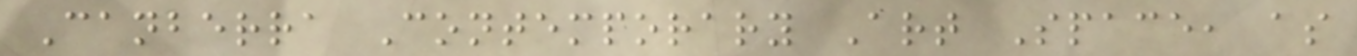Canberra Contemporary Art Space, as
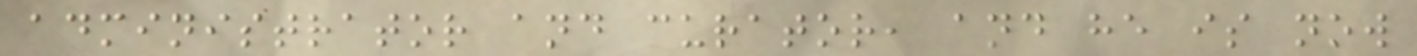administrator and curator, and he is now
